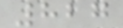827
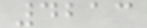4213
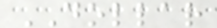DOLLAR
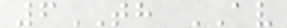6TH AV
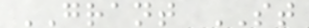GRANT ST
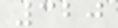320
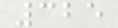325
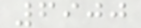6900
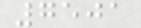7501
